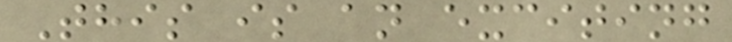This is an exciting
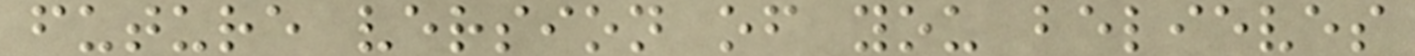future version of you believes
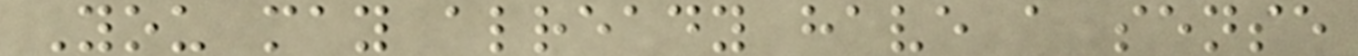You may already have a sense
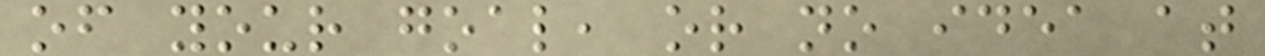of your goal, or no idea at
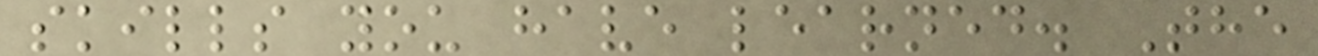skills you have learned. The
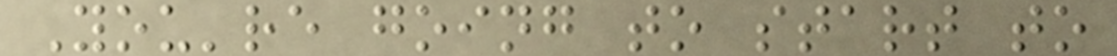You're going to start to
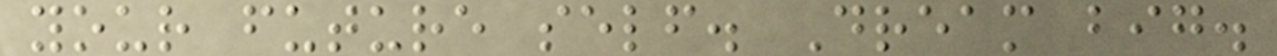your future self. Dream big.
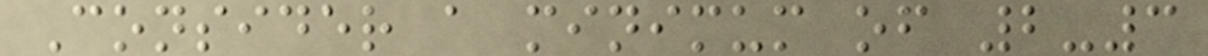Consider a minimum of 2-3
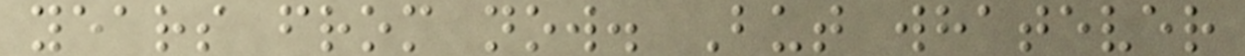years from now. But whatever
